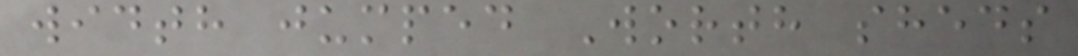width jumped Worth sheds
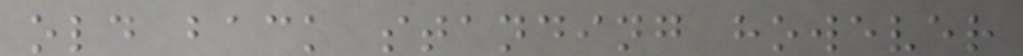old back standing however
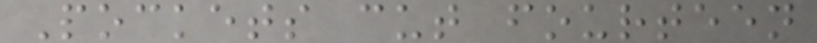Pockets cut fourteen
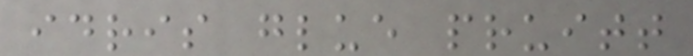idris glue pruitt
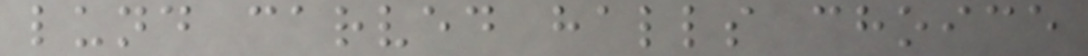lund carved halls choice
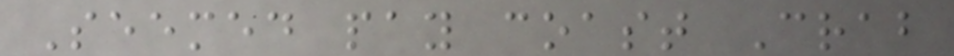Seemed pay coast Crab
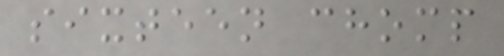sixteen chomp
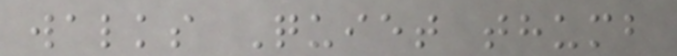walks Quiet thumb
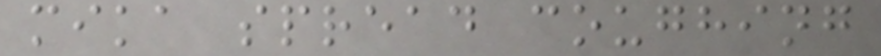mika spread coughing
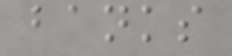banks
